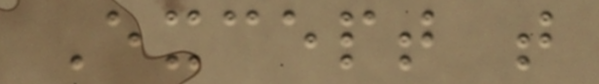Except that
